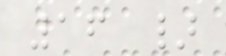16 }
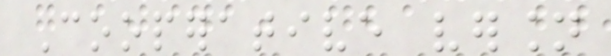Cooperative version
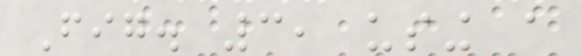Fig. 3, using a
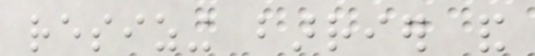resizing barrier and
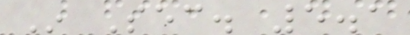In Sec. 5.1
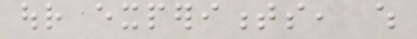our experiments, which
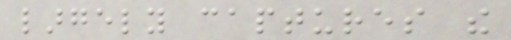largely captures the
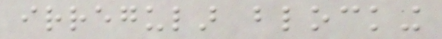irregular blocking
